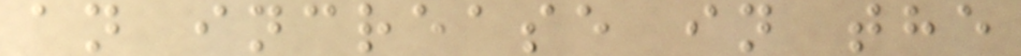an increase in the
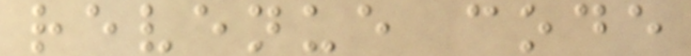revenue code
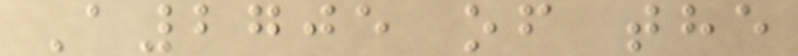A2705 of the
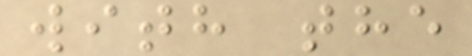with the
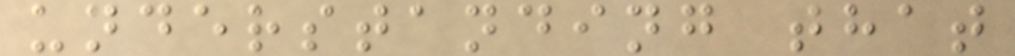understanding that
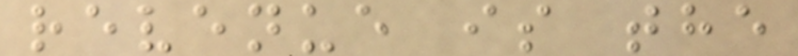revenue is the
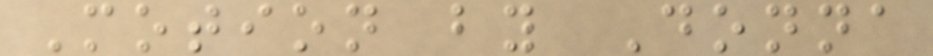Motion by Donna
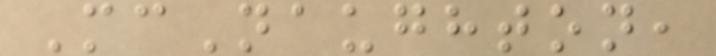McNaughton,
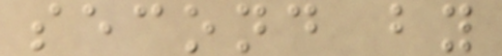second by
